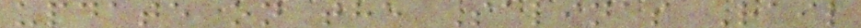update on the Salinas Rail
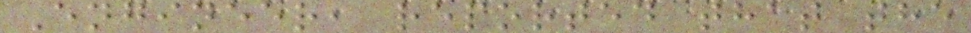Engineer, reported that the
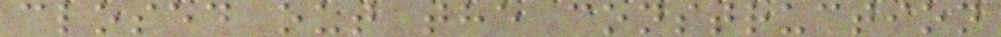closed out the construction
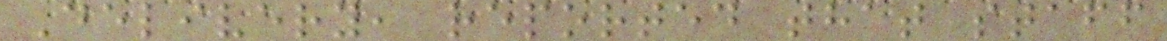Delivery, reported that staff
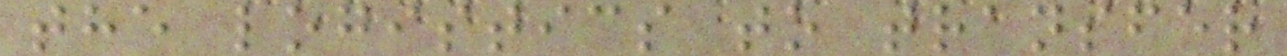the logistics to transfer
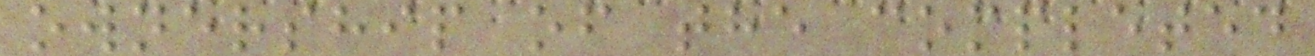ownership of the completed
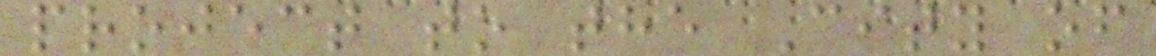project to the City of
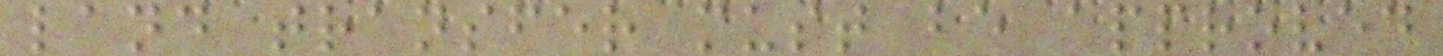land transfer must be approved
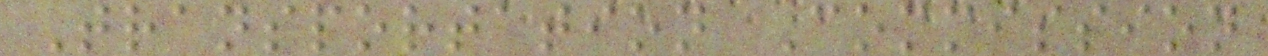Transportation Commission
